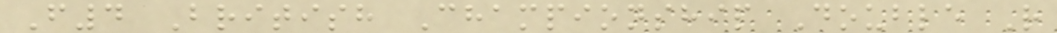F4 British Championship Double R
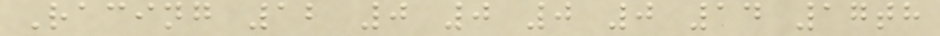Racing 12 0 0 0 0 14 17th
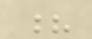?
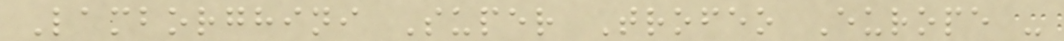Lamborghini Super Trofeo Europe -
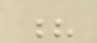?
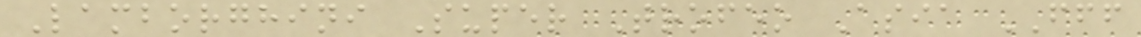Lamborghini Super Trofeo Asia FFF
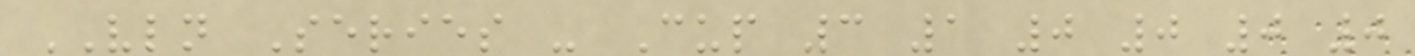VLN Series - Cup 3 1 0 0 0 0
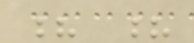? ?
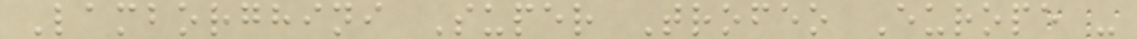Lamborghini Super Trofeo Europe -
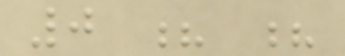0 ? ?
